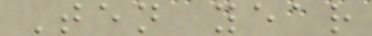Ten year
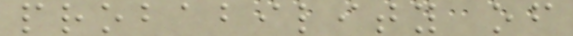probability of
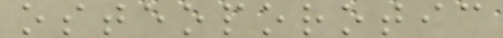osteoporotic
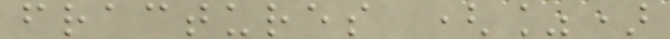fractures (%)
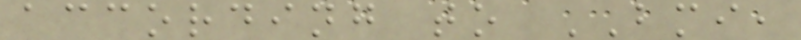according to BMI,
